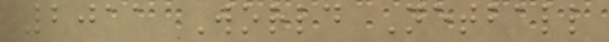2011 World Netball
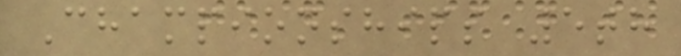Championships 5th
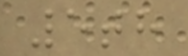5th
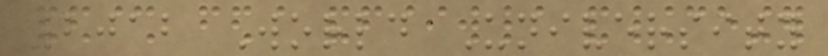2012 World University
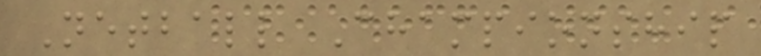Netball Championship
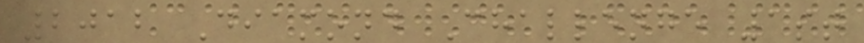2012 Diamond Challenge 1st
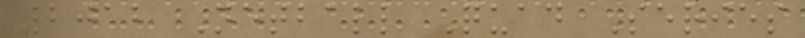2012 Netball Quad Series
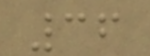36
